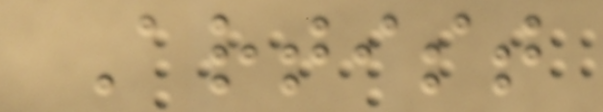Artist
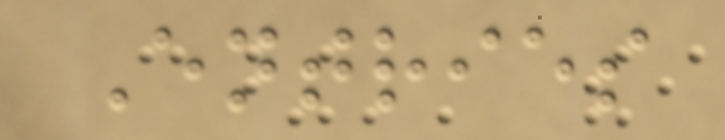Entries
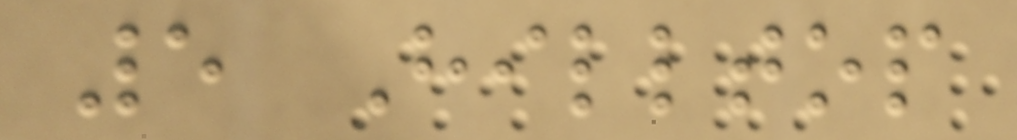5 Hilltop
